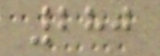280
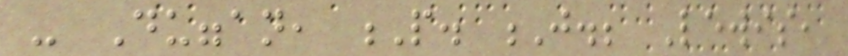- Duggan, P. J.; Lewis,
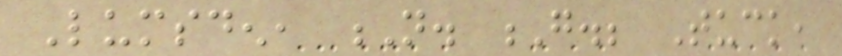Lumsden, N. G.; Tuck,
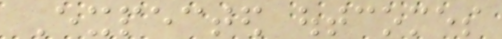Expected outcomes
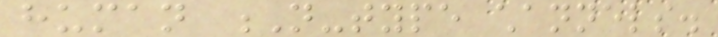human N-type channels.
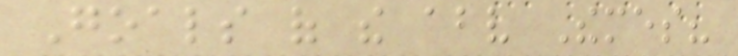Goals of the above Themes?
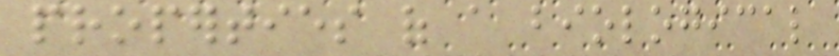properties of a biological
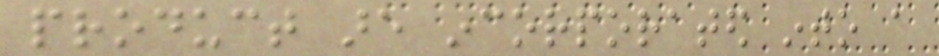product are incorporated into a
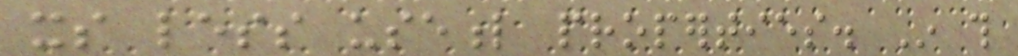its less useful properties. In this
